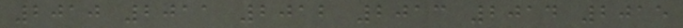2010 2011 2012 2013 2014 2015
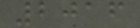2016
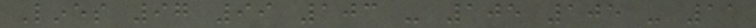Lines 97 99 103 - 105 105 - 11
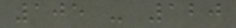105 - 120
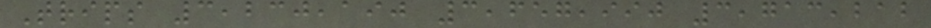Trips 3,230,190 3,657,990 3,713,212
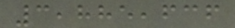3,885,636
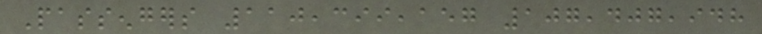Passengers 110,399,157 107,407,948
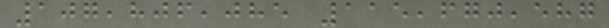107,806,085 115,670,587
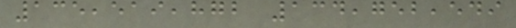135,519,872 134,752,549
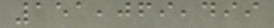151,069,499
